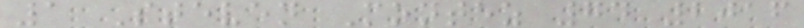1 Steven Montez 74 2016
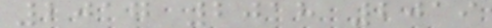2017 2018 2019
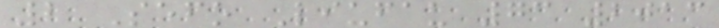2 Sefo Liufau 73 2013
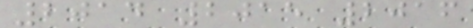2014 2015 2016
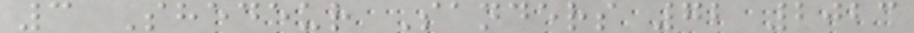3 Shedeur Sanders 72 2023
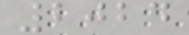2024
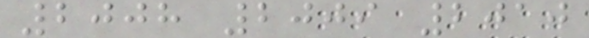2008 2009 2010
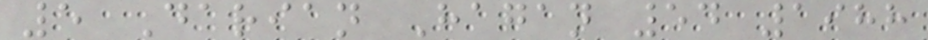5 Darian Hagan 54 1988
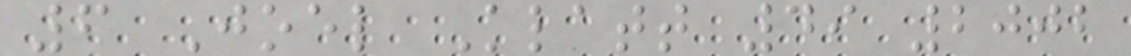6 Joel Klatt 49 2002
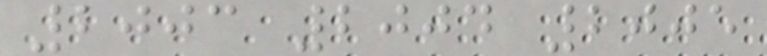2003 2004 2005
